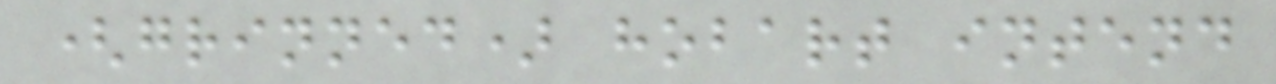(grinned) hobart intend
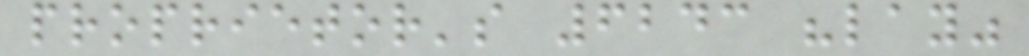proprietor's 6243 "lay"
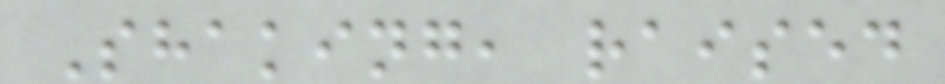Shaking, raised
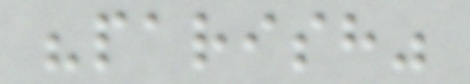"parish"
